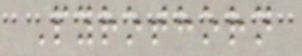Pyrothorn
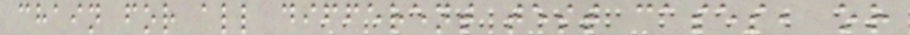chain for all different test cases, or
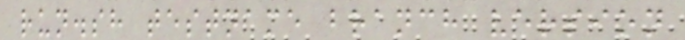run.sh testname branch version
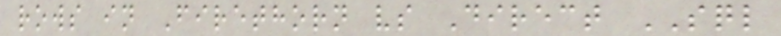rows in Firethorn vs Direct SQL
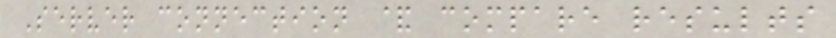Server connection & compare results
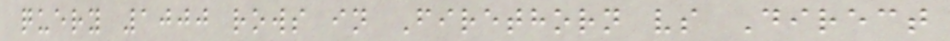query 1000 rows in Firethorn vs Direct
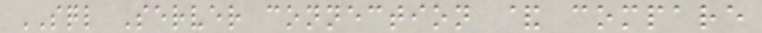SQL Server connection & compare
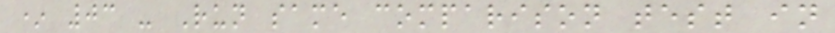* 03 - Run same comparison test in
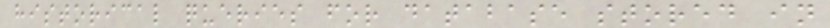historical queries for database stored in
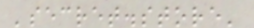'secret.store'
